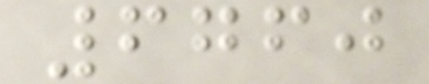6760
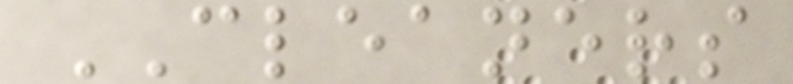CLEANERS
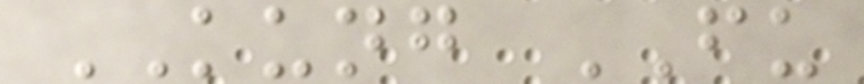KUNG FU
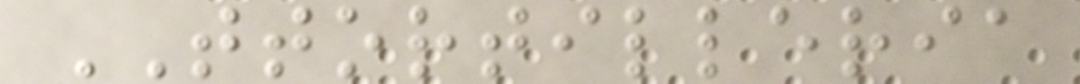TTORTILLERIA
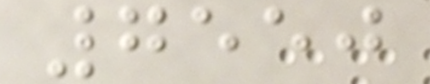7550
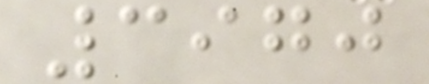3970
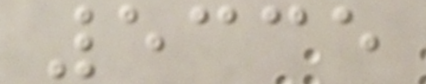5335
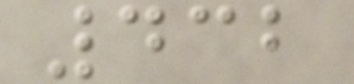432
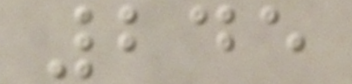245
